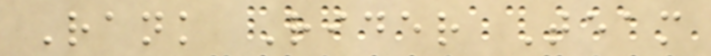Rank Rider Team
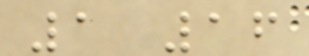1 16
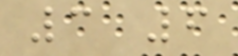3 6
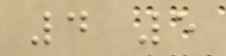4 5
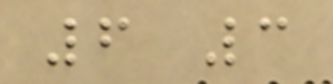6 3
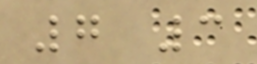7 3
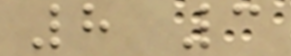8 3
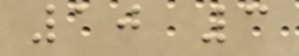10 3
